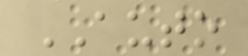AUTO
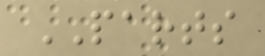PARTS
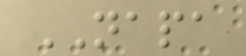NAPA
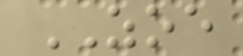ZOE
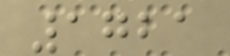1721
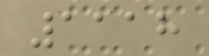1118
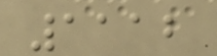1112
